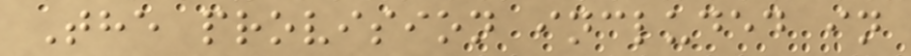The provision included in
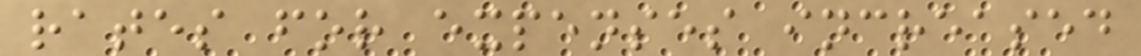rates for expenses increased
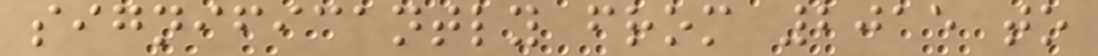significantly from 2015 to
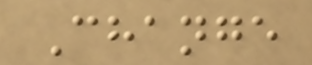Change
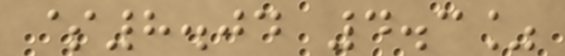$8.04 4.3%
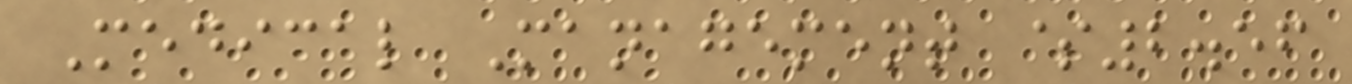Medical Management $2.56
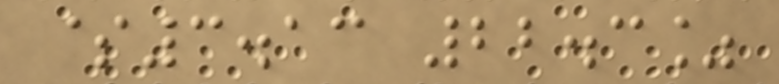$3.13 22.3%
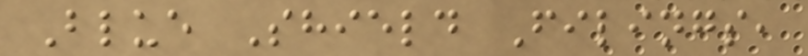Blue Shield Filings,
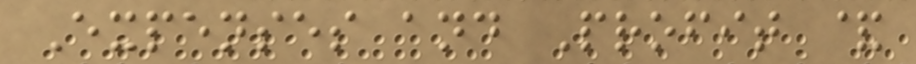Expenses and Profit &
